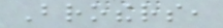Brothers,
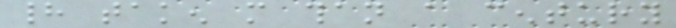had taken more than a century
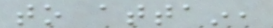to attain,
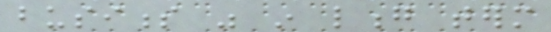business was in long term
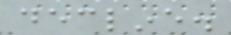decline.
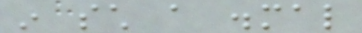in such a dismal
